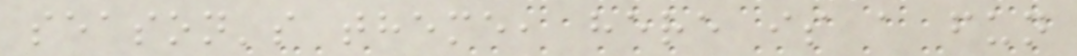season's theme, here is a fun
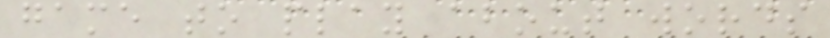game to play about words
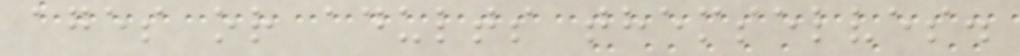ages or adults themselves.
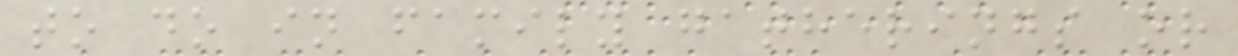to do in family gatherings or
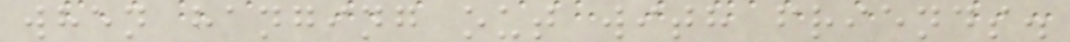when hanging out with friends.
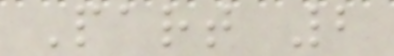Part 2
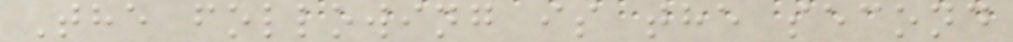The following is the second
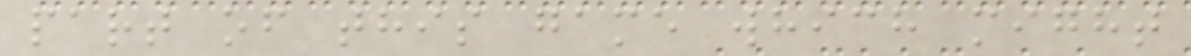part of this game which might
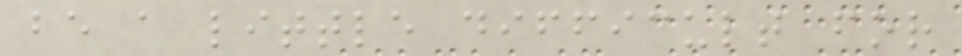be a little difficult for
